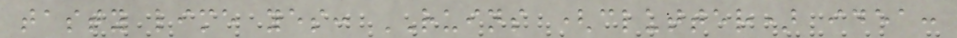tasty lime yes: RUINS (clutter) idea:
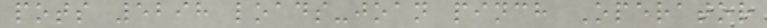pots 5298 loads-joan pinch Operator
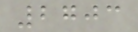2703
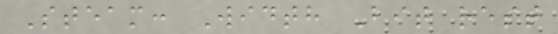Steam: Width Bit rest
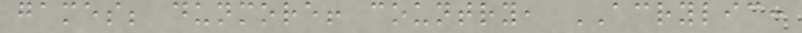games; dunmore! country, ACRYLIC:
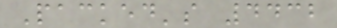Packed's 4432
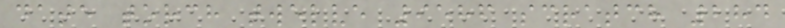date torch twelve 9586 scratch 284
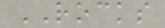ROCKS
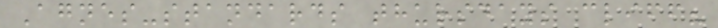Agnes-standards thursdays cliff?
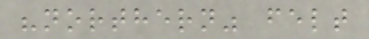"northern" felt
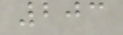203
